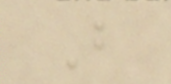B
